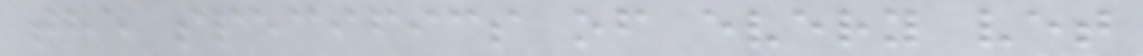the specifics of every vet
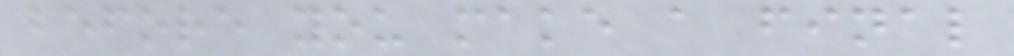before you make a final
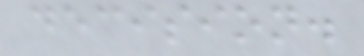decision.
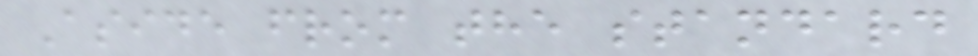Aside from the standard
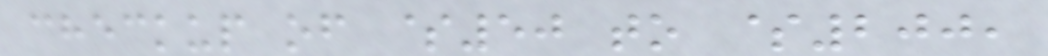checkup of $50 to $200,
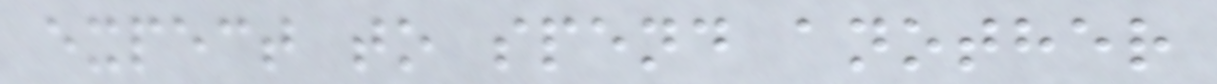expect to spend another
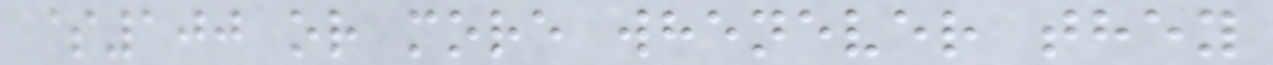$100 or more whenever they
